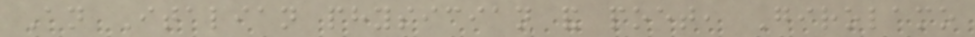An Italian physician and poet, Girolamo
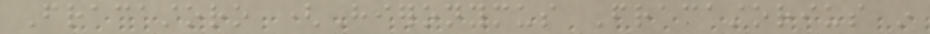Fracastoro (Hieronymus Fracastorius in
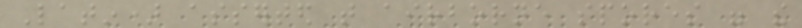Latin) asserted that airborne spores were the
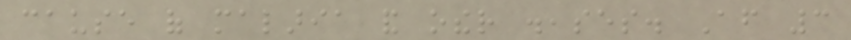cause of malaria and other diseases. After 3
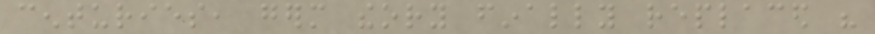centuries, germ theory finally replaced his
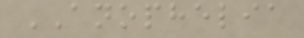ANOPHELIA
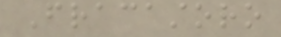Fracastoro
